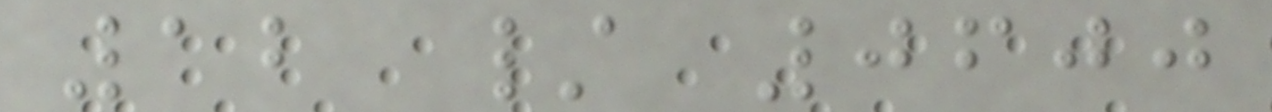12 / 0600
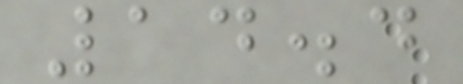14.4
